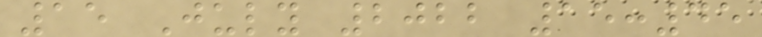15 July 2022 15:45
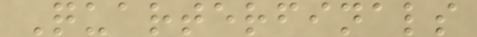Quarterfinals
